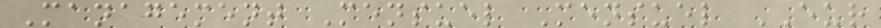Management Mensuel Mensuel EUR
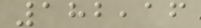182,16
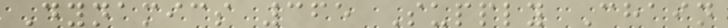Dynamics 365 Supply Chain
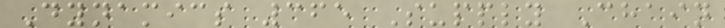Dynamics 365 Supply Chain
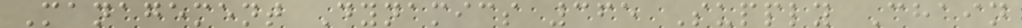Management Dynamics 365 Supply Chain
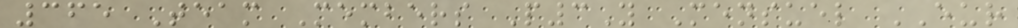365 Team Members P3Y Mensuel EUR
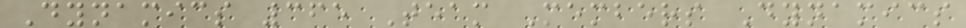Dynamics 365 Team Members Dynamics
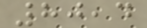80,4
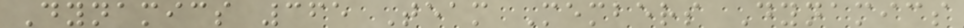Dynamics 365 Team Members Dynamics
